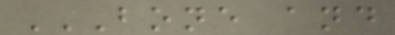BONE AND
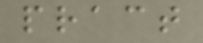pract
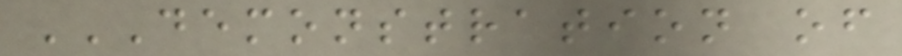DEMONSTRATION OF
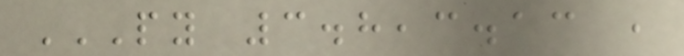PY 3.8,3.13 ,
